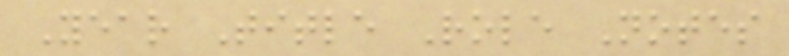Year Title Role Notes
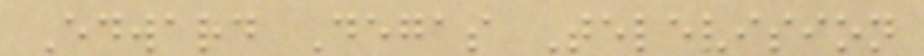Edward Degas Television
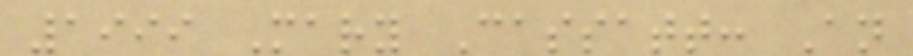1999 Mary Cassatt: An
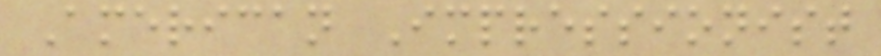American Impressionist
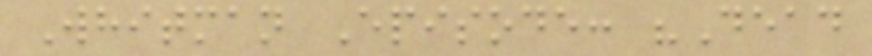Whitman Episode: "Dead
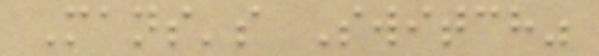Mans's Switch"
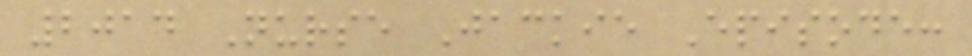2014 Nurse Jackie Episode:
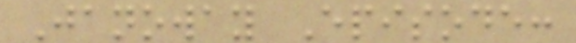Janoway Episode:
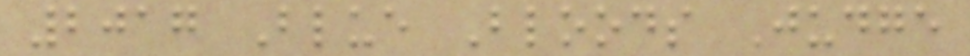2017 Blue Bloods Judge
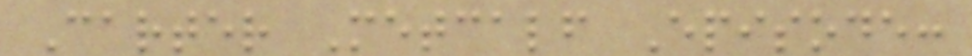Carter Metcalf Episode:
